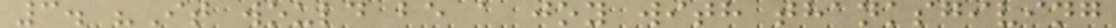3. "It would be a joy with thanksgiving
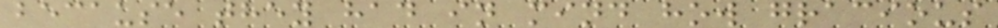because they had in mind how gracious
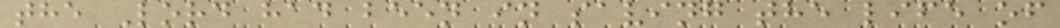the Lord had been in saving the life of
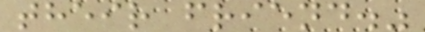their friend."
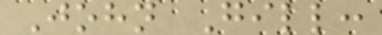John Gill:
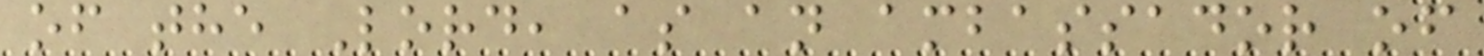of the Lord, as an ambassador of
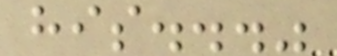his..."
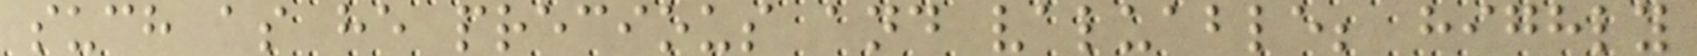such as he precious and valuable; highly
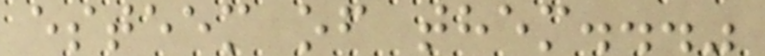esteem of them..."
